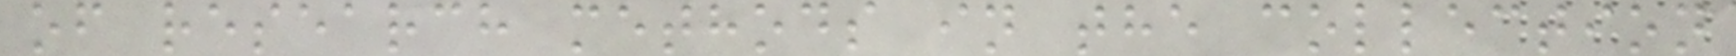of research methods in the collection
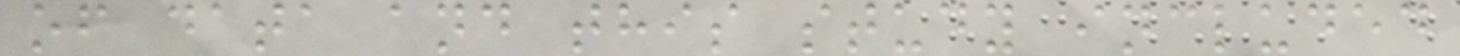of data and this study included
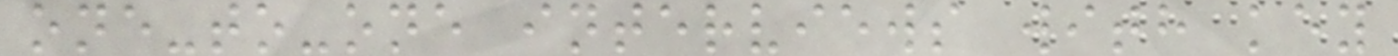one-to-one interviews with key
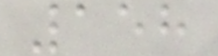158
